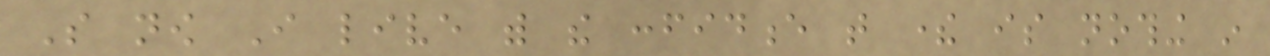So now I live with the confidence that there is nothing in
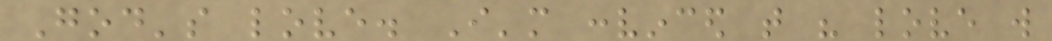God's love. I'm convinced that his love will
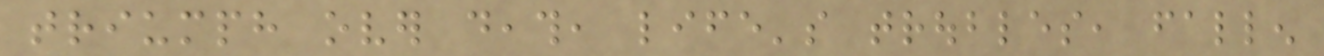triumph over death, life's troubles, fallen
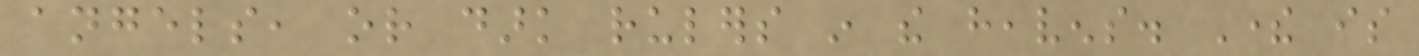angels, or dark rulers in the heavens. There is
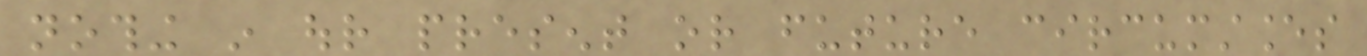nothing in our present or future circumstances
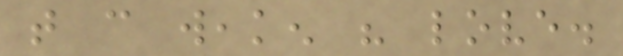that can weaken his love.
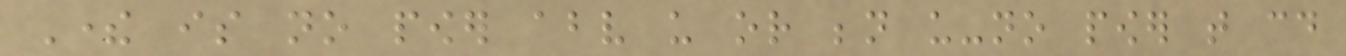There is no power above us or beneath us-no power that could
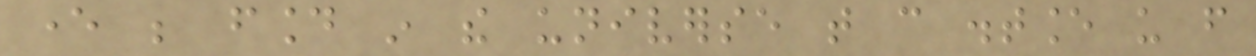ever be found in the universe that can distance us from
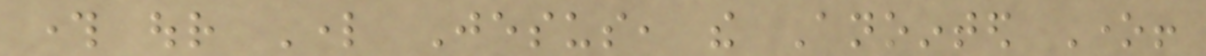through our Lord Jesus, the Anointed One!
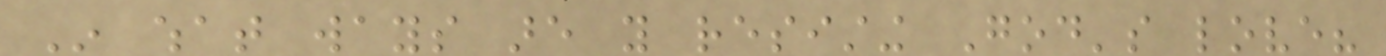In what ways are you resisting God's love?
